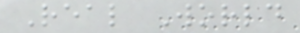Real World
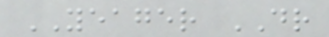YEAGER DR
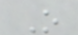O
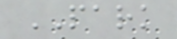PARK
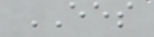EES
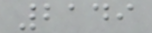2149
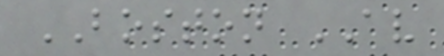BOSTON AV
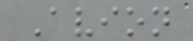Avion
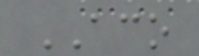ACO
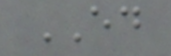ED
